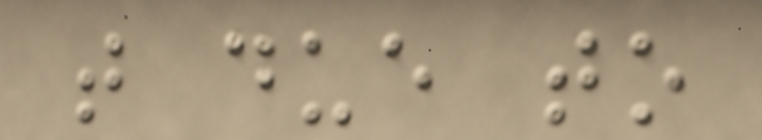that due to
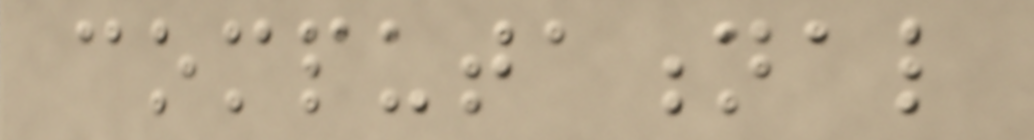computational
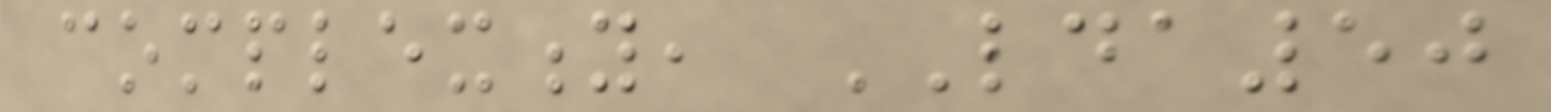complexity, LDA50
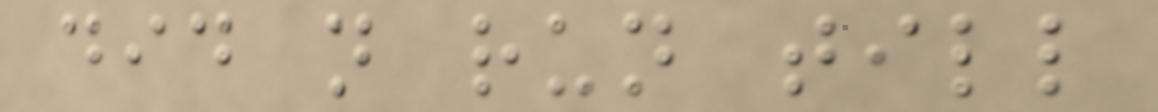did not run till
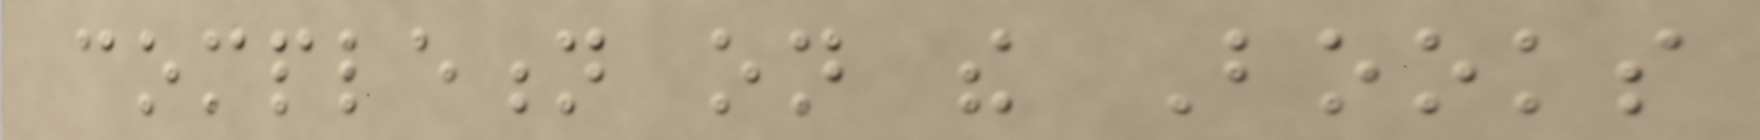completion on the Books
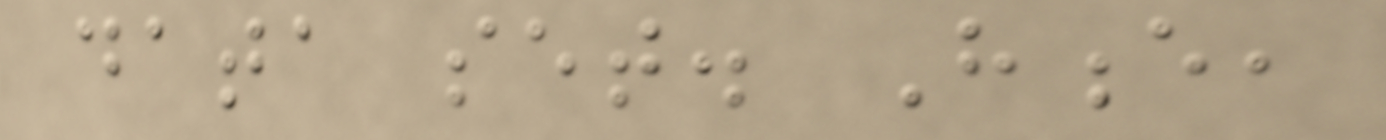data set. Hence,
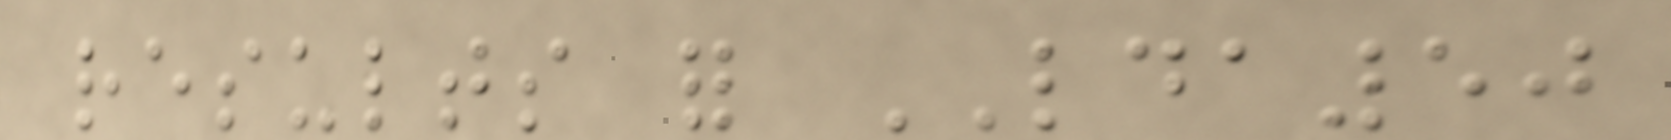results for LDA50
